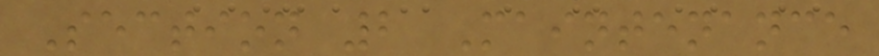Section 2 Maintenance
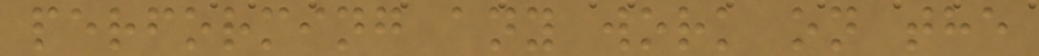performing any work on the
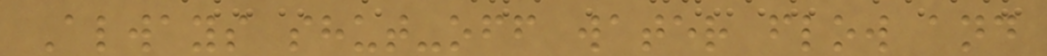Always shut-off water flow and
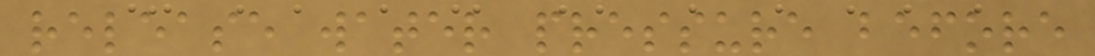release water pressure before
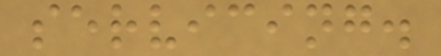servicing.
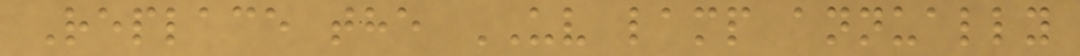Replace the UV lamp annually
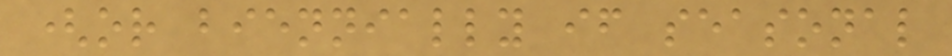(or biennially if seasonal
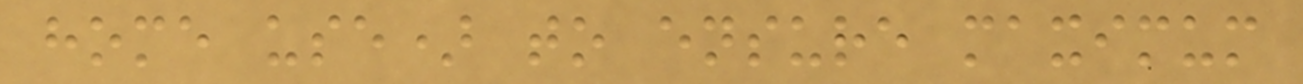home use) to ensure maximum
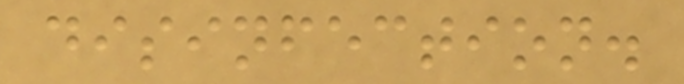disinfection.
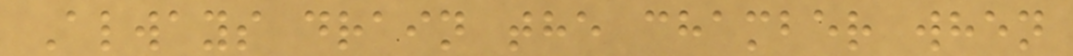Always drain the chamber when
